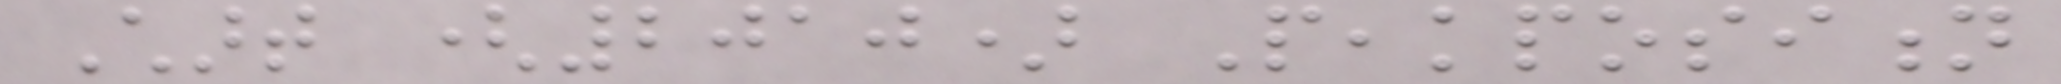Chart (2010) Peakposition
